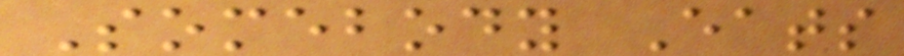Somebody Eats
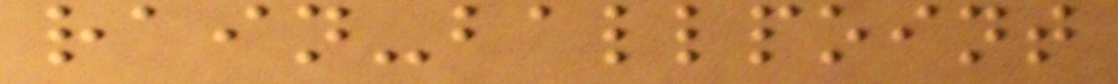rain-ballpoint
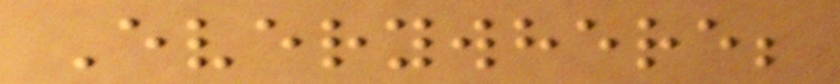Everywhere;
